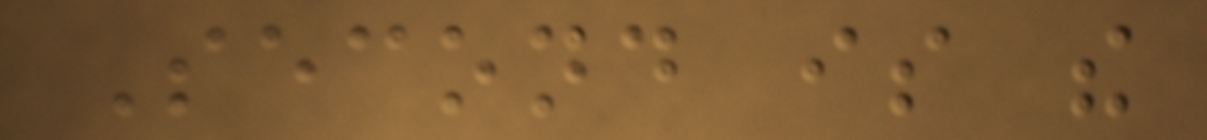Second is the
